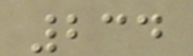234
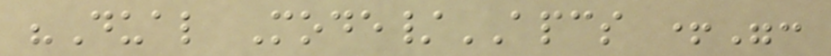"Dual Mode/APCS +":
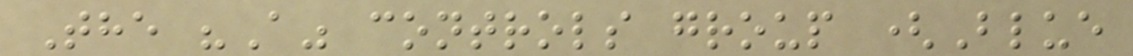The "A" controls group (Blue
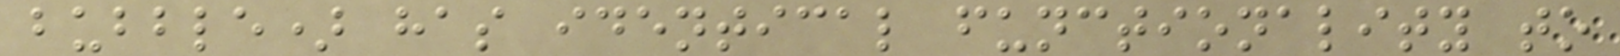bubble) has identical functionality to
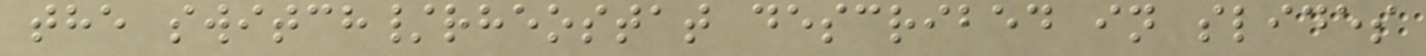the switch/rheostat described in slides
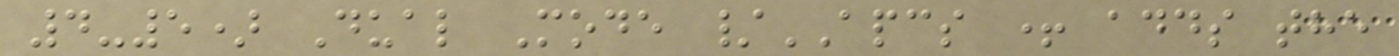4-5) Dual Mode /APCS + adds the
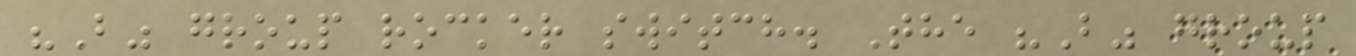"B" group rocker switch. The "B" group
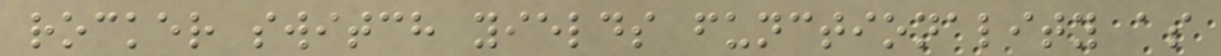rocker switch yields functionality as
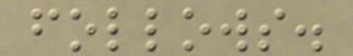follows.
